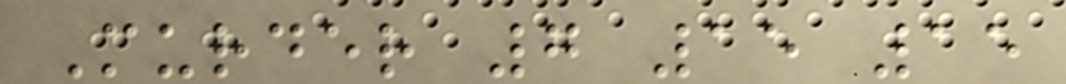Murder 7 15 15
